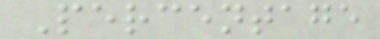Percentage
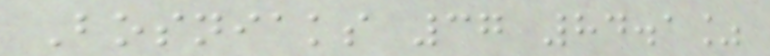Bosniaks 37 84.1%
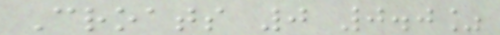Croats 0 0.0%
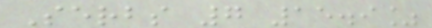Serbs 7 15.9%
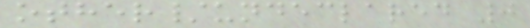other/undeclared 0
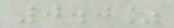0.0%
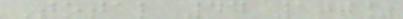Total 44 100%
